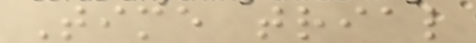Time trial
